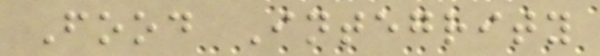Food Integrity
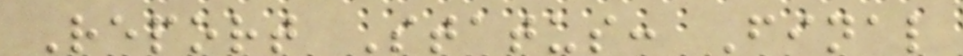Report Status: Final
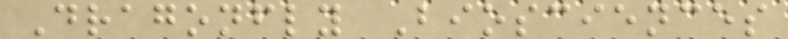Dragonfly Biosciences
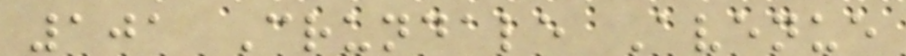101 Crundale Avenue
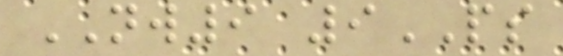NW9 9PS
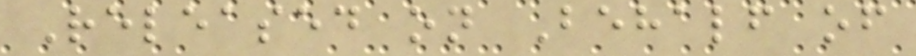Released on Behalf of
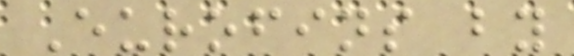Eurofins by
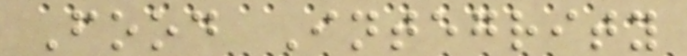Food Integrity
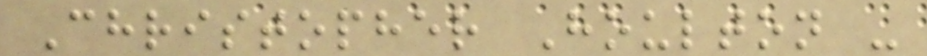Christopher Houlton -
